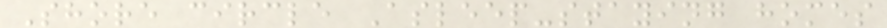Shore circle Asleep-staying homes
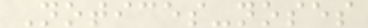Notices-noses
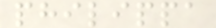philippa
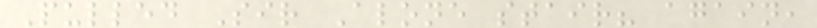Pulled Sir Alone stair? again,
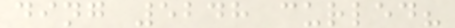ding 5248 curled?
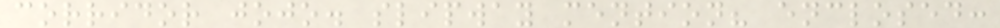corridor jojo. slipway mention? enclosed:
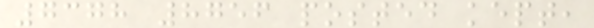7378 8756 posted kept,
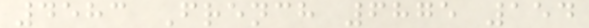4583 French 6875 154
